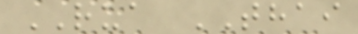RUA THAI
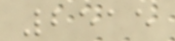2515
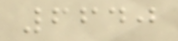6640
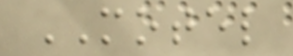MOTEL
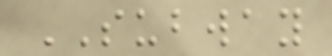SUBWAY
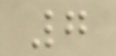7
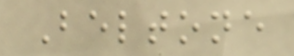Beltone
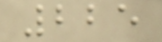225
